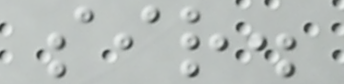sir.
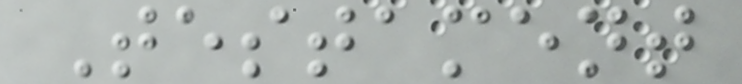Testament
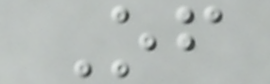Of
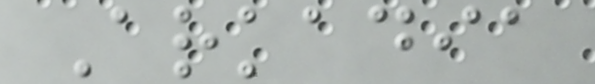Arkadia
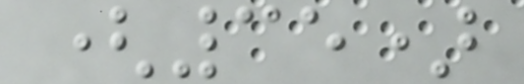(35)
